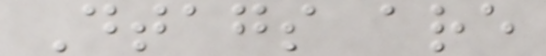Dtags are
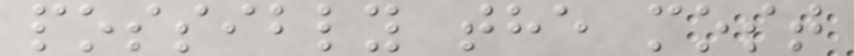possibly the most
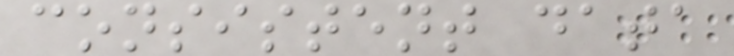consistent data
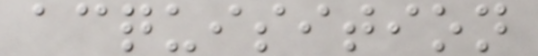acquisition
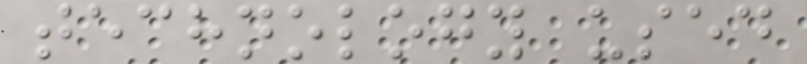technology used
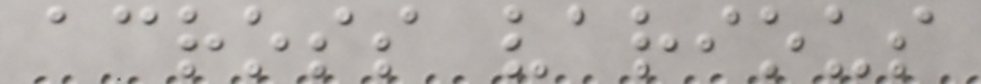across various
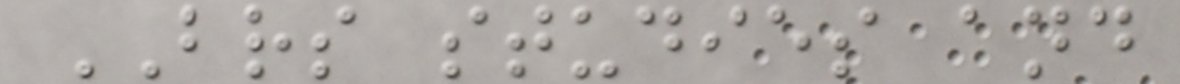BRS studies and
